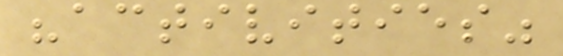"activities"
